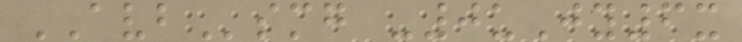AVBsmg -0uJy6x
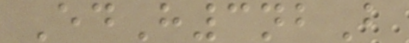EdH3nbB
